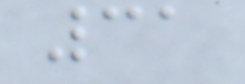31
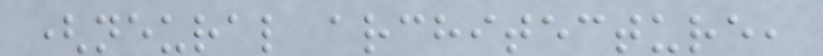(neural architecture,
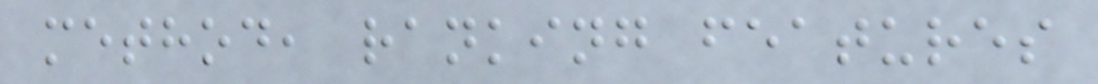method, ranking features
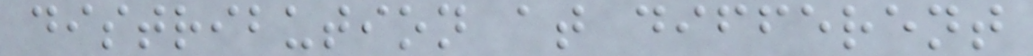distribution at different
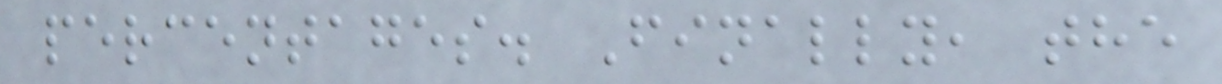percentages. Finally, the
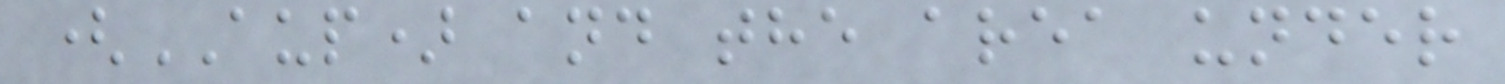(AUP) and the area under
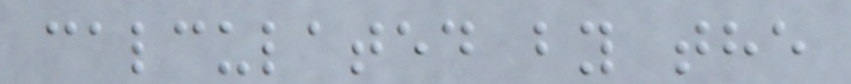calculated by the
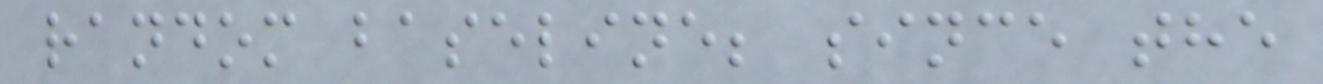random baseline; since the
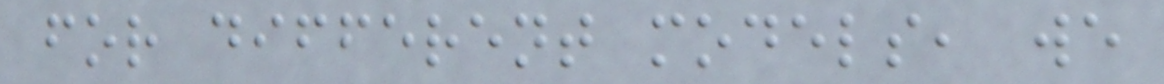for different models, we
